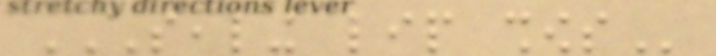SEALING LIP SHOWS
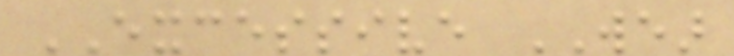EXCESSIVE WEAR
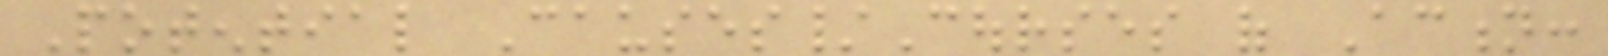Potential Causes/Courses of Action:
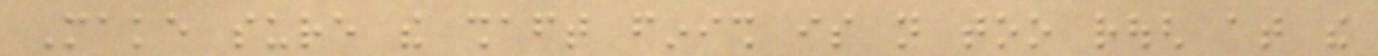Make sure the shaft finish is not too rough at the
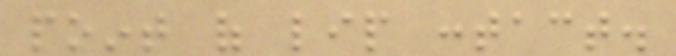point of lip contact.
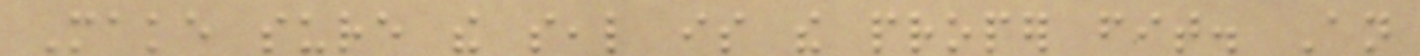Make sure the seal is the proper fit. An
